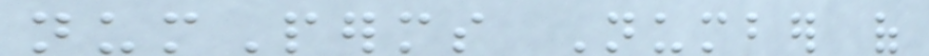numPerms Number of
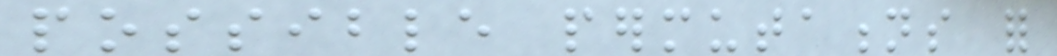possible permutations for
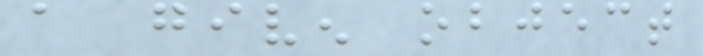a given object
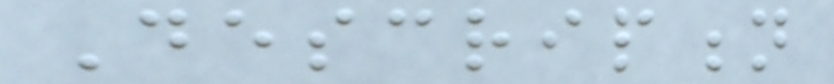Description
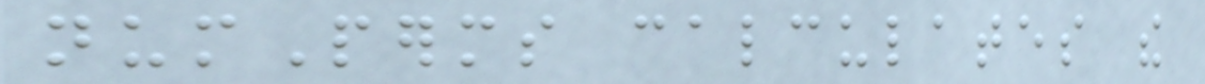numPerms calculates the
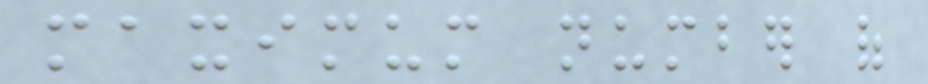maximum number of
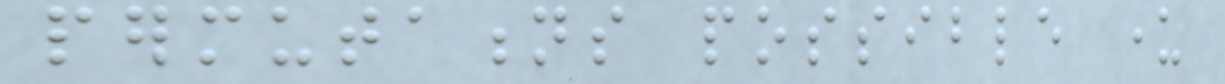permutations possible under
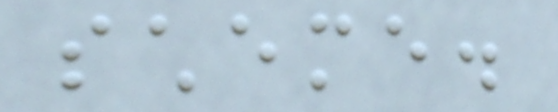scheme.
